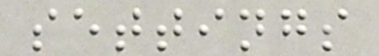settings
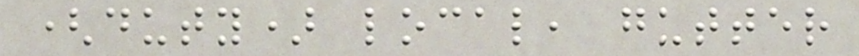(duty) local, gutter
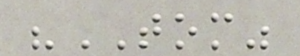"TOM"
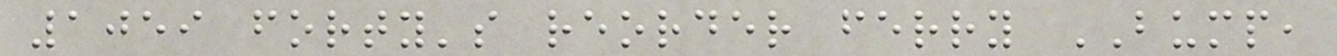1059 forty's reorder ferry BUMP,
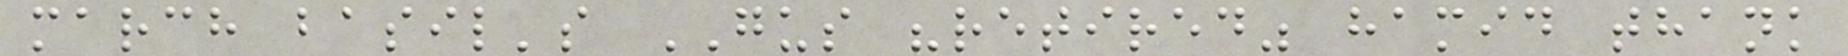march basil's GUS "retired" hamid thank
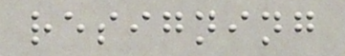resigning
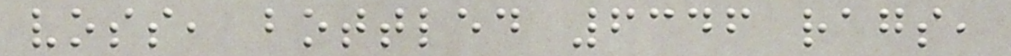voss, bottled 6346 rags,
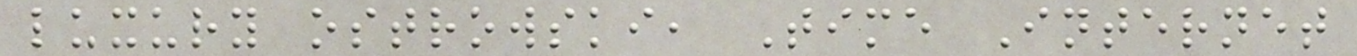luxury ostrowski, Time Internet
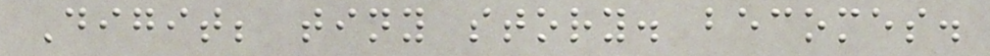Digit; tiny story. becomes.
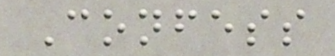Confess
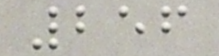256
